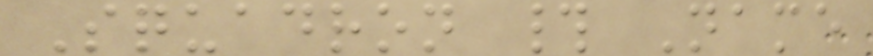Squadron # Name
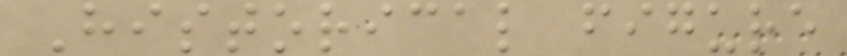Historical figure
